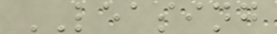LEASING
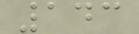143
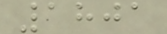1801
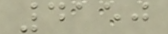4150
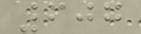607
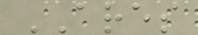ARES
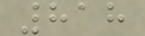818
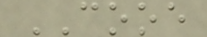COOE
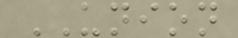UNION
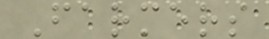Farmers
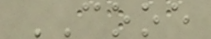COOE
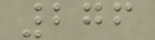276
